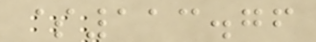$113.76
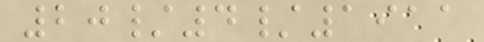20/4/1911
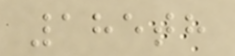185th
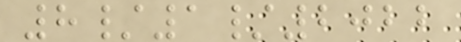8/1/2022
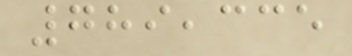789,335
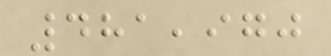481,970
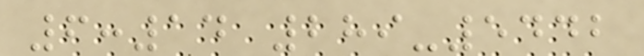6:14 289-5442
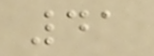41
